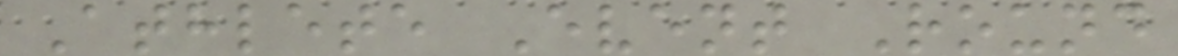Athlete Event Round
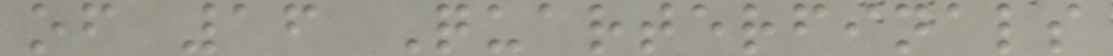of 16 Quarterfinals
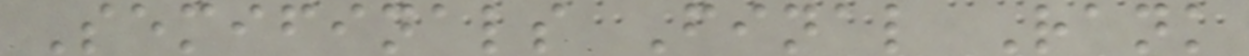Semifinals Final Rank
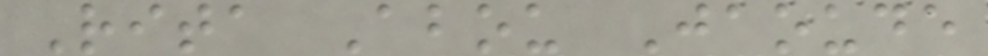Rita Abou Jaoude
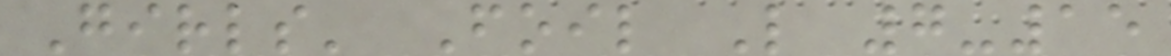Girls' Foil L 7-15
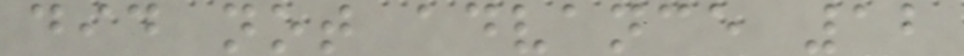did not advance 12
